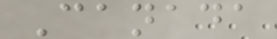Canada
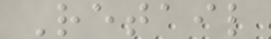Retail
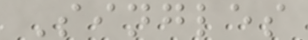Singles
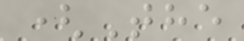(The
